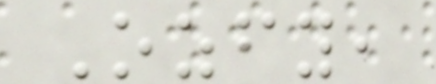Ozfy,
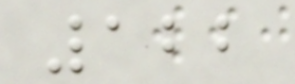122
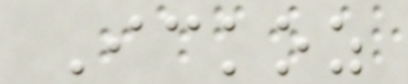Ickoz
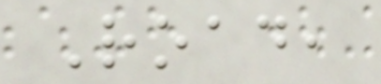Road,
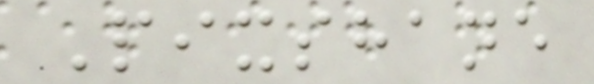Pixshane
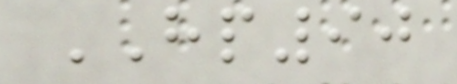HP90
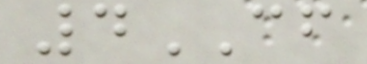4CF
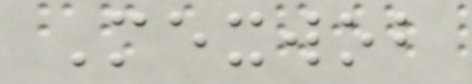Mexwob
